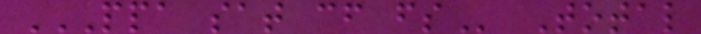PPA SAT CF FS Total
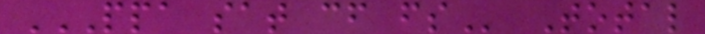PPA SAT CF FS Total
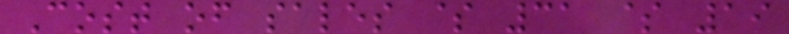Cost of sales $ 31 $ 19
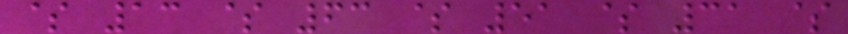$ 13 $ 63 $ 51 $ 31 $
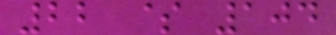22 $ 104
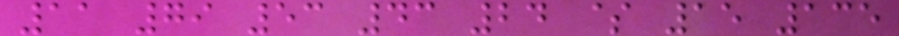11 79 53 43 24 $ 15 135
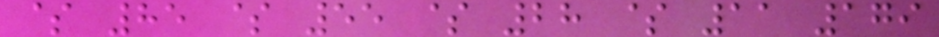$ 85 $ 55 $ 28 $ 11 179
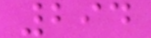294
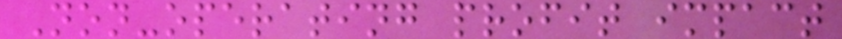Non-operating profit impact
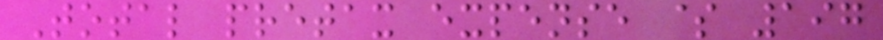Total pretax expense $ 197
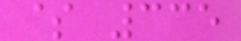$ 335
